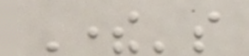There's
